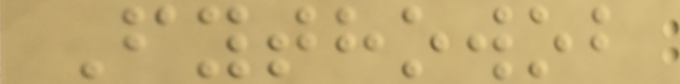Fythowob
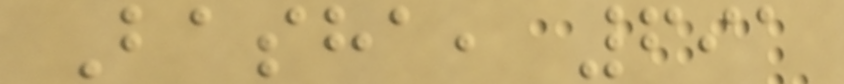Basha, 691
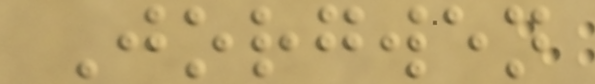Jorgwen
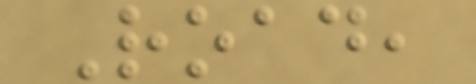Road,
